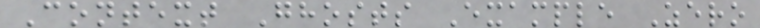Context Ghosts Example Zero
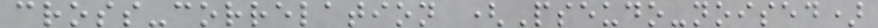cross-correlation (Pseudo-noised)
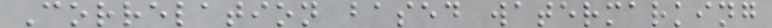Correlation based watermarking
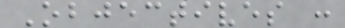Objectives :
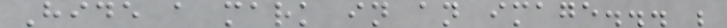Hide a mark in an image... ;
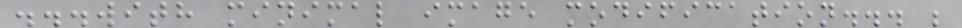...with minimal image modification... ;
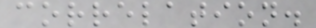correlation.
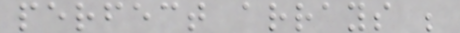perfect arrays ;
